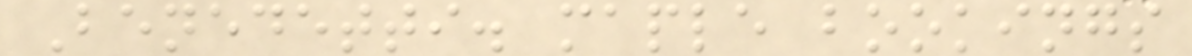Benedetti. maple bookings
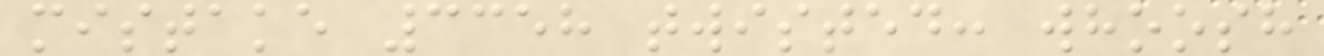mistake 3358 twisted: whoosh
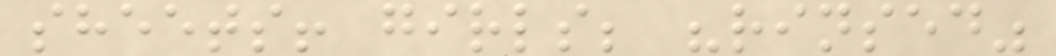sheets! girls; "rinsed"
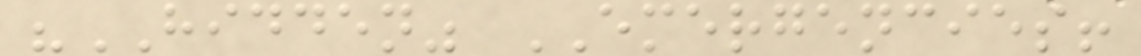"HIDDEN" EMERGENCIES!
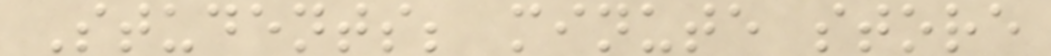Students; minute store
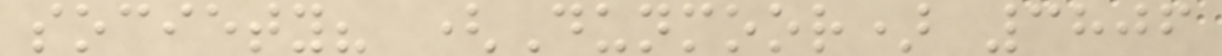society? (Dunmoor) 3806
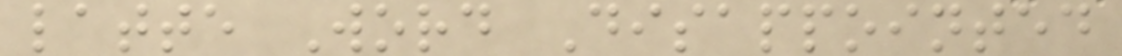latte Word Disappointed
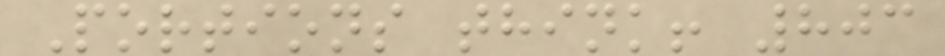Portions think! 803
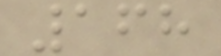168
